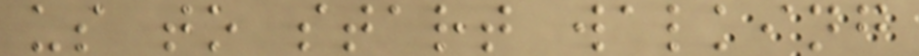us to start walking
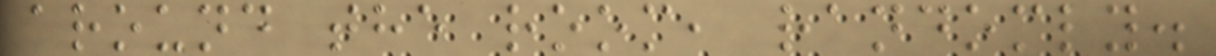around the room, randomly.
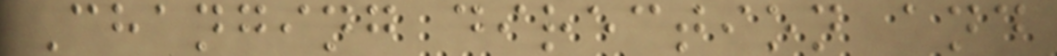Changing direction and
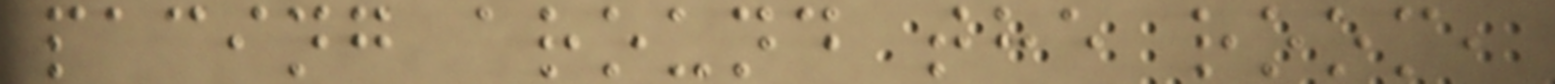pacing around the room,
